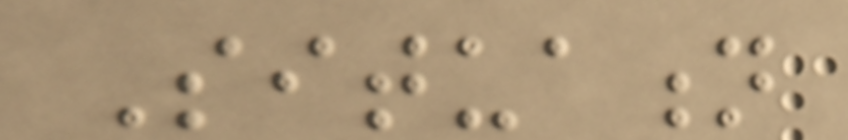Situation
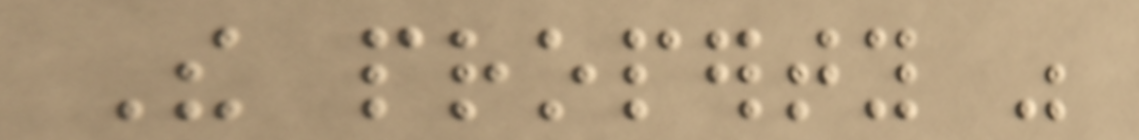The property was
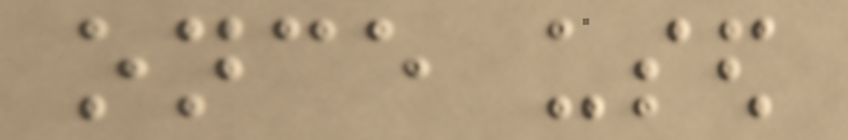once used
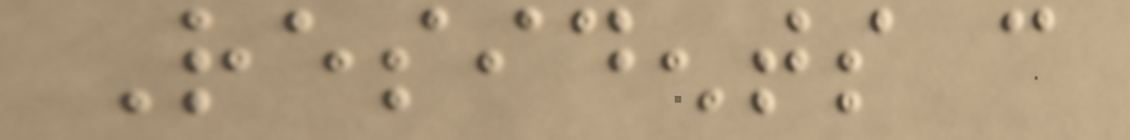Residents can
